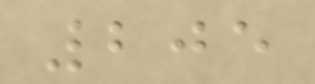205
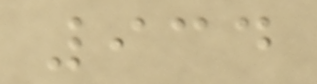934
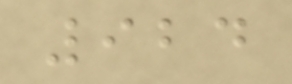924
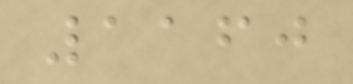1160
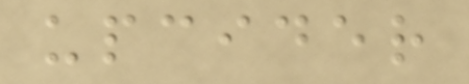upcider
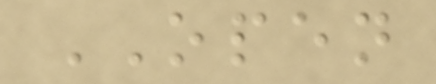OPEN
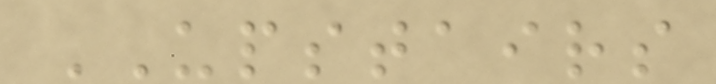UPSTAIRS
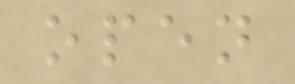open
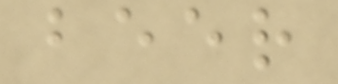beer
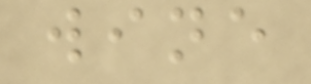wine
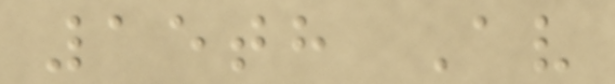15th Av
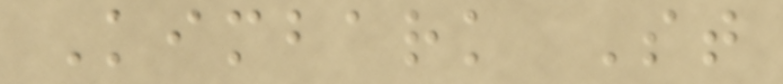Kimbark St
